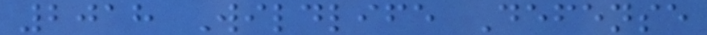2018 Wildlife Defense
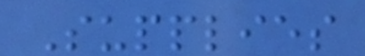Supplies
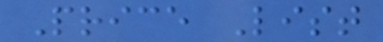Price List
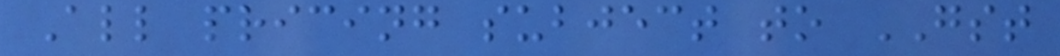All pricing subject to GST
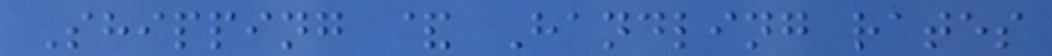Shipping & Handling rates
